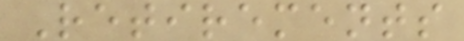Retirements
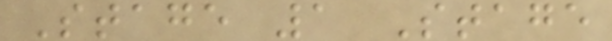Stage 1 Stage
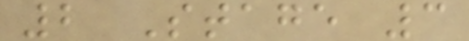2 Stage 3
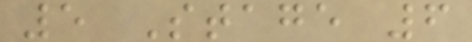5 Stage 6
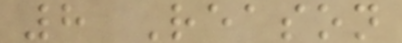8 Reason
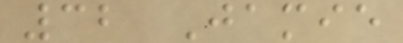32 Jamie
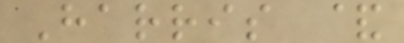Harris &
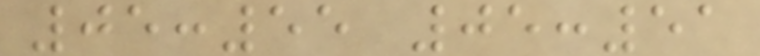05:55 05:51
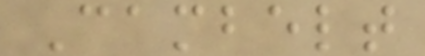Cambelt
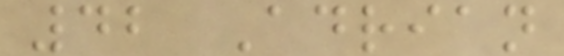42 Adrian
